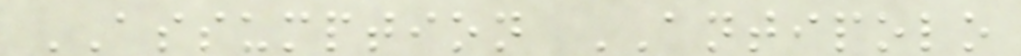ASSUMPTION ANTIPOLO
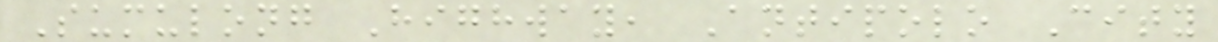Sumulong Highway, Antipolo City
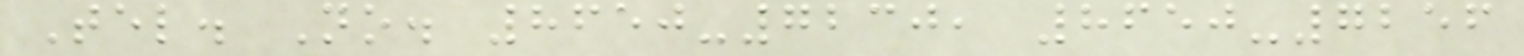Tel. No. 8650-7230, 8650-7256
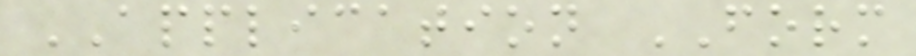APPLICATION FORM
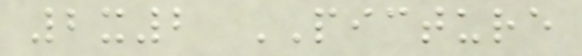2x2 PICTURE
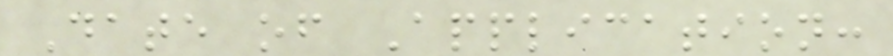Date of Application:
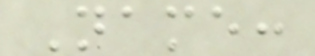Name:
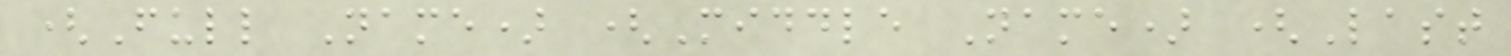(Full Name) (Middle Name) (Last
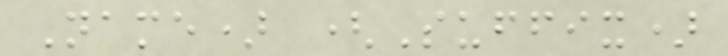Name) (Suffix)
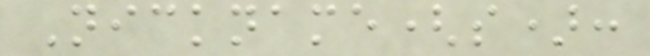Nickname(s):
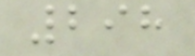298
